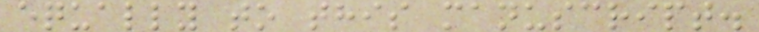equally to this manuscript.
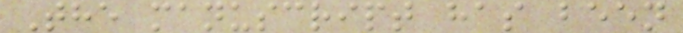The manuscript has been
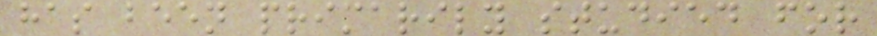has been primarily studied for
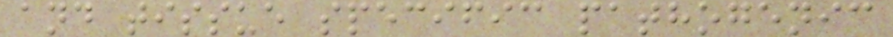and tissue specific pathogenic
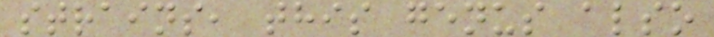strains, this genus also
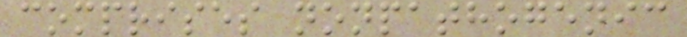comprises nonpathogenic
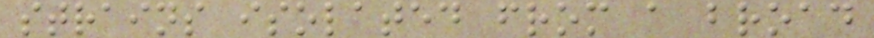strains isolated from a broad
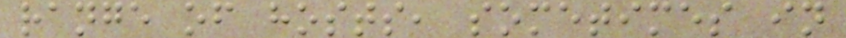range of hosts, sometimes in
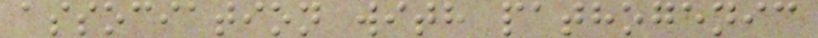association with pathogenic
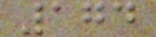174
